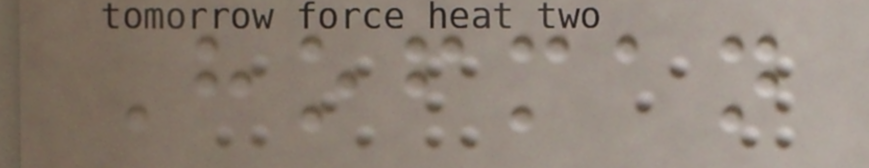Hofman
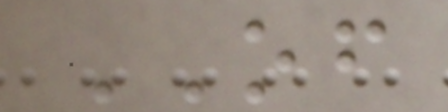OF
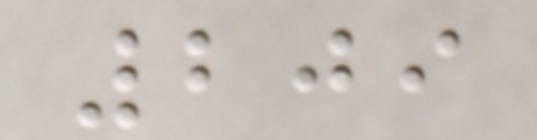209
